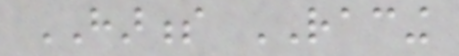HARNESS RACING
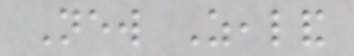New Zealand
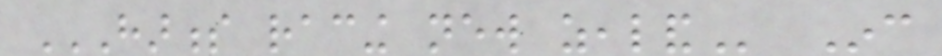HARNESS RACING NEW ZEALAND Inc
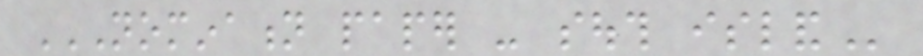NOMINATION PAPER - SOUTH ISLAND
